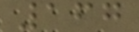167
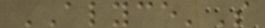ALYCE'S
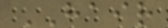HAIR
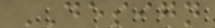DESIGN
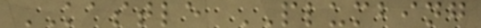KASTLE PLUMBING
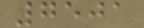7501
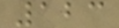123
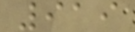919
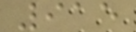915
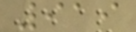919
